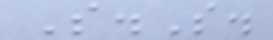S.S.
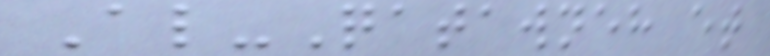Al-Qatawneh et
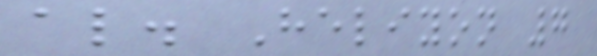al. Heliyon 7
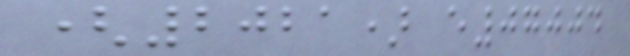(2021) e07004
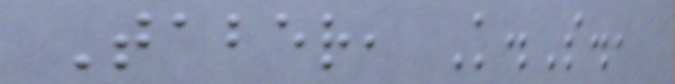Taber, K.S.,
